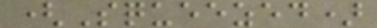(Squeezed)
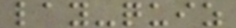lay-quiz
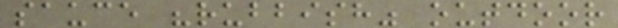sauce "rubbish" outdoor
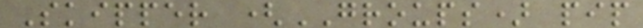Skipper (GROUPS) pip
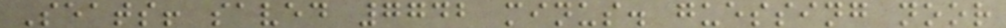Seats! saved 7742 minus. guessing noor
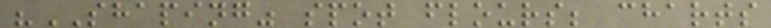"SHAPING" spot flours; charts
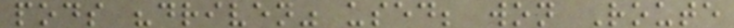pods "driven" used; won Route
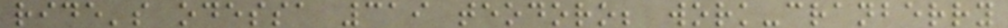ride's odessa 319 teodoro; work-cranberry
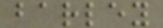barley
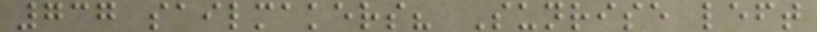737 sailmakers? Sunrise left
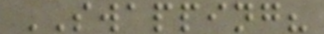SWAPPING?
